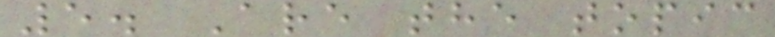5. Are the topic
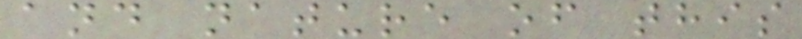and nature of this
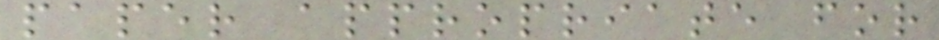paper appropriate for
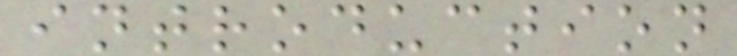introduction
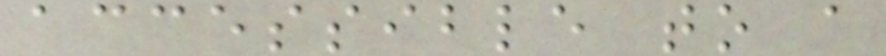accessible to a
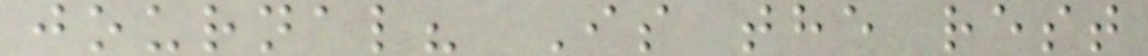journal? Is the rest
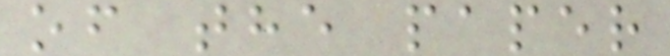of the paper
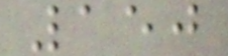150
